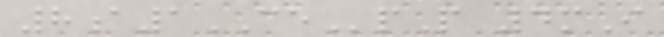8a1CEpP 4mI
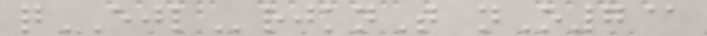qEJLrjknT nO7@
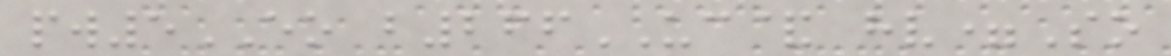pw5EO b266UC& hv=So
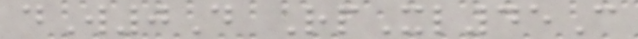dW0D RpXl45C
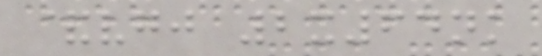&vgj 2x64nk
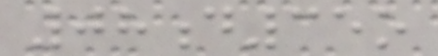08d35o
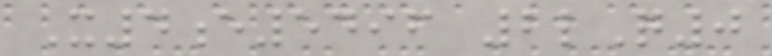X4e5496 2lQ0
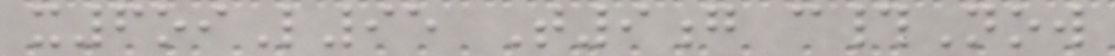x6oiL95 T9g c#Now
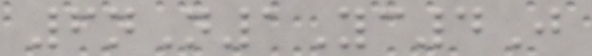6nN1Yc4J
